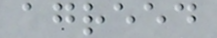agreed
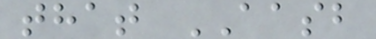that AASB
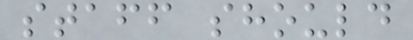staff should
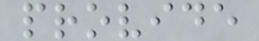provide
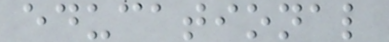educational
